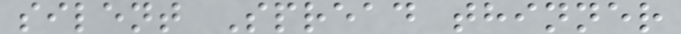silent Spread thinner
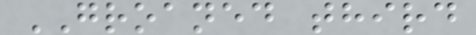GROANED third
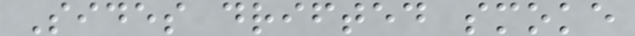Sides drifted smoke
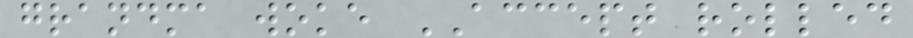grandma woke ACCEPT rolled
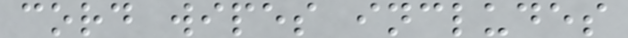cord wipes includes
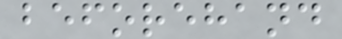beforehand
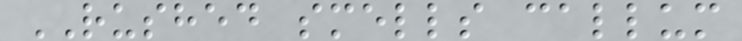RUSHED smells callum
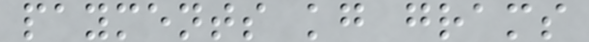payments kg grams
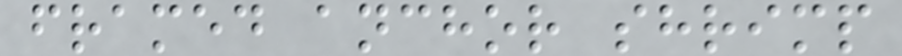framed anchor shrimp
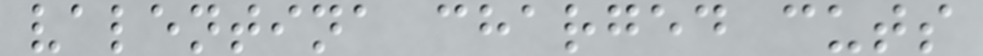valentina charged cuts
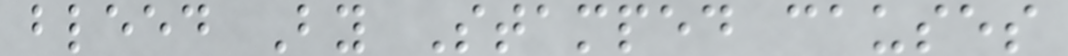bleed By Stamped causes
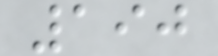190
